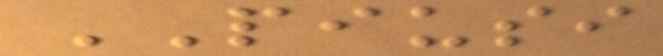PIUSI
